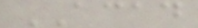ACAD
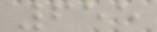655
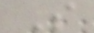S
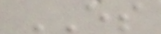ES
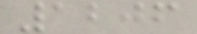1206
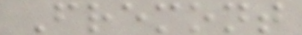Fremont
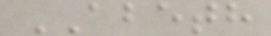ABETH
